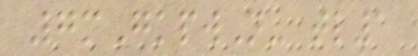7mGkpwN- tl1
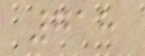718
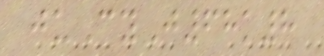juCyJ68k8
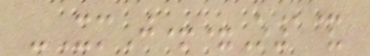-XmJ+=O1&
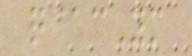q@cYm
